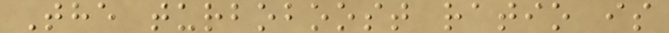The turboboost ratio is
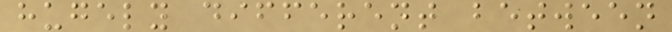hugely different between
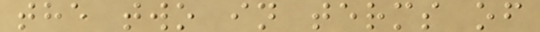the two in terms of
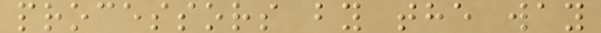processors by the way
